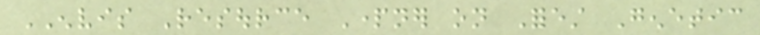ENVIS Resource Partner on Forest Genetic
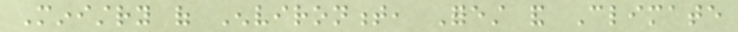Ministry of Environment, Forest and Climate
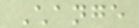Change
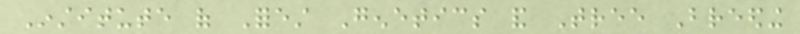Institute of Forest Genetics and Tree Breeding
